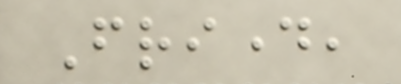Friday,
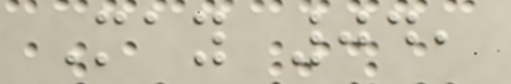May 04,
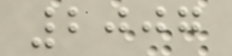2007
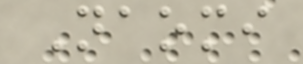Naomi
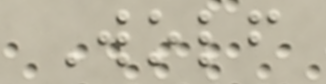Wolf
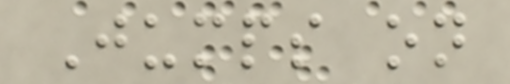Jumps on
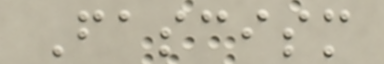Fascism
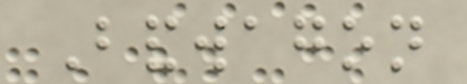Bandwagon
